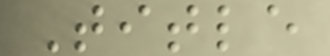Title
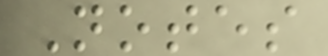Notes
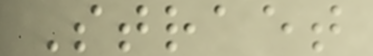Straet
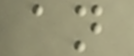an
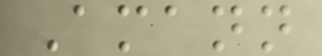Amann
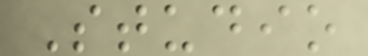Studio
